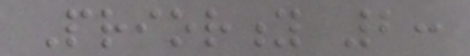Priority 2:
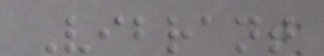Vibrant
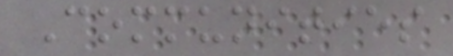Communities
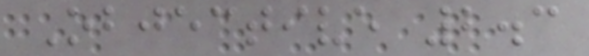Objective 2.3
